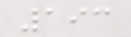193
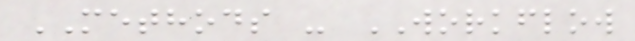METHODS - WORKFLOW
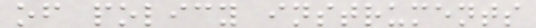of policy instruments
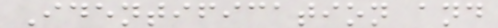Identification and
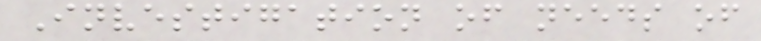Investigation of needs of
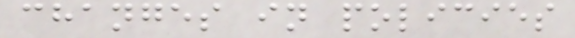changes in policies
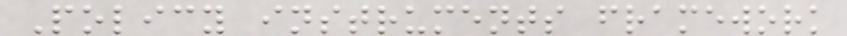Policy instruments framework
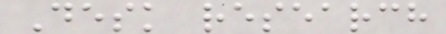Desk research
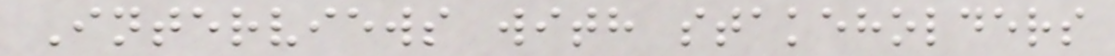Interviews with stakeholders
